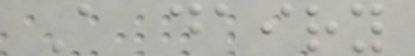A dairy
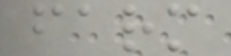farm
